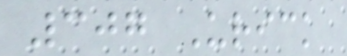307 Urick
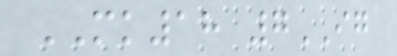MK18 7IG
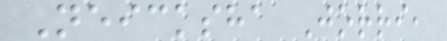Neicksha Jorri,
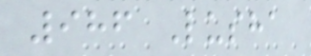986 Lusha
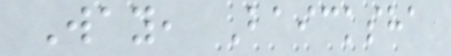Way, Baicksha
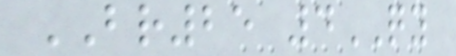BR25 4QY
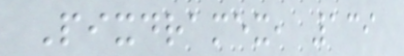Pixdramex, 139
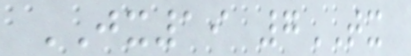JX19 7TX
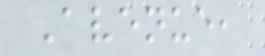Avenue,
